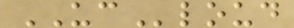UCloud
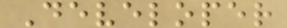Developer
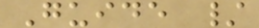Guide /
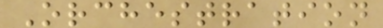Orchestration
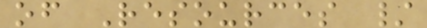of Resources /
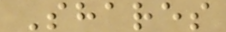Shares
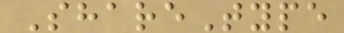ShareType
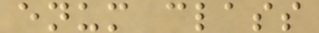enum class
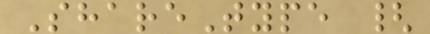ShareType {
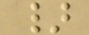}
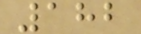182
